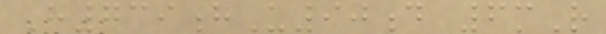H739hU90d 6mR
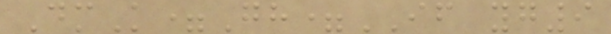DmK=Gh=IF yg9
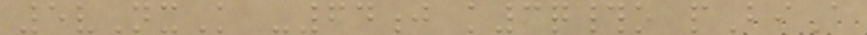5vNxK -64j k3q#o pBiA
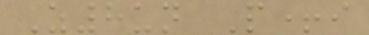Z8un P+i
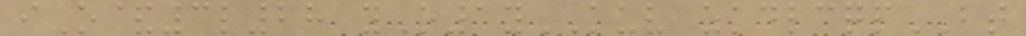iO&3l28 yO1yKUV zkdlcqpBT
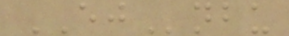EJnbu
